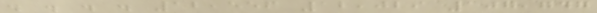. . . . 12,556 12,029 107,747
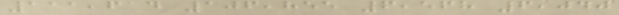111,614 106,855 6,568 6,040
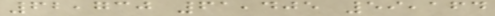62,730 61,405 59,164
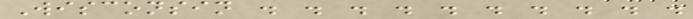Wisconsin . . . . . . . . . .
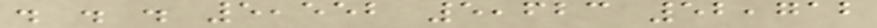. . . 5,552 5,623 52,712
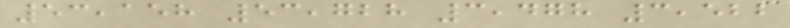53,158 53,728 3,478 3,522
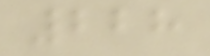228
